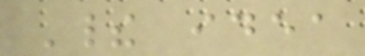Their idea
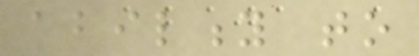ability to
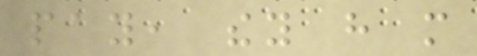pay, they have more
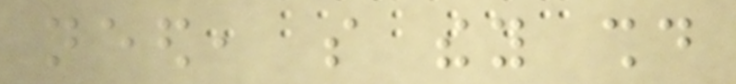need, so they should
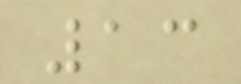13
